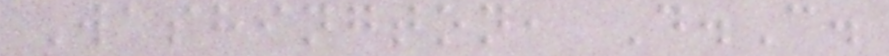Washington, D.C.
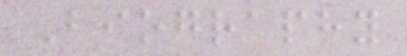Biography
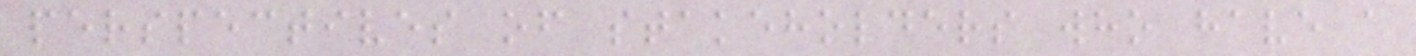perspectives of stakeholders who have a
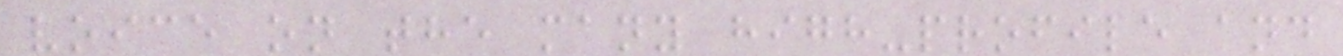voice on the many high-profile and
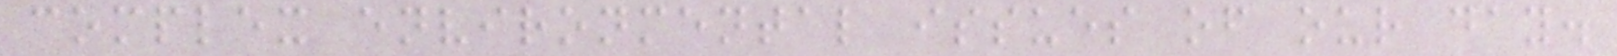complex environmental issues of our day.
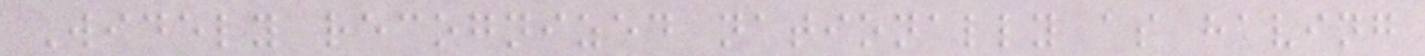Widely recognized nationally as having
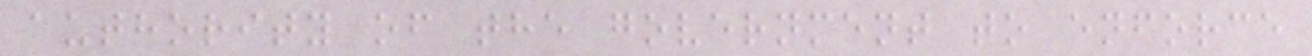authority of the government to enforce
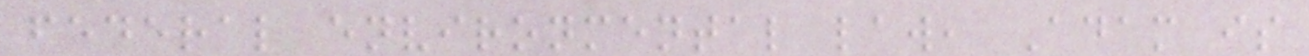federal environmental law, Adam is
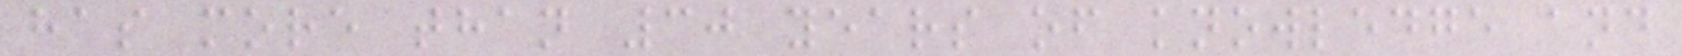has more than 30 years of knowledge and
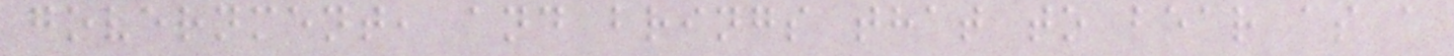government, and brings that to bear as a
